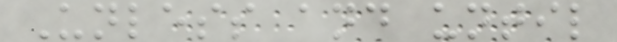Unless and until
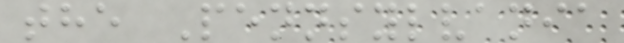the Pennsylvania
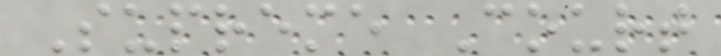Supreme Court
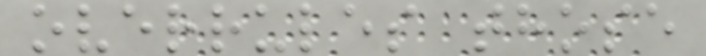overrules those
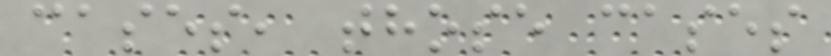cases, those cases
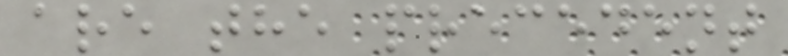are the precedent
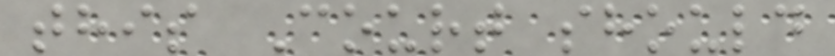this Court should
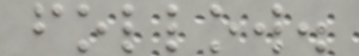follow.
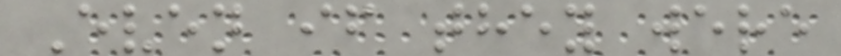Even if they were
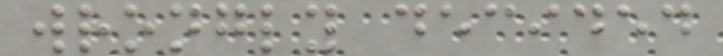wrongly decided
